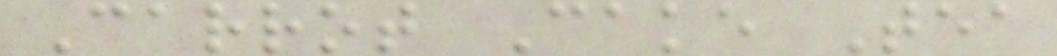Carrot Cake Tea
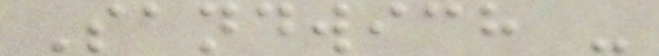Sandwich -
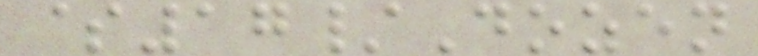$17/Dozen
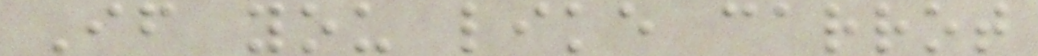If you like carrot
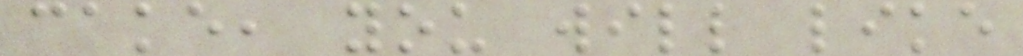cake, you will like
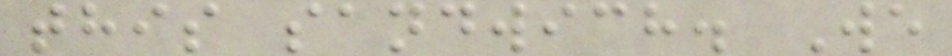this sandwich. We
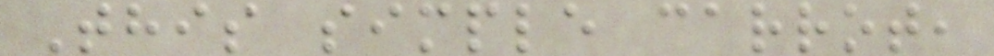This simple carrot,
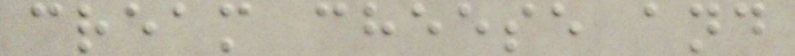cream cheese and
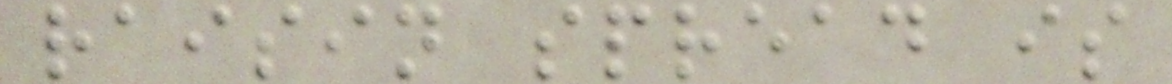raisin spread is
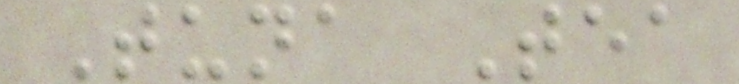Tuna Tea
